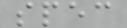spec
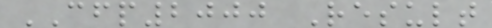CFP2000 Result
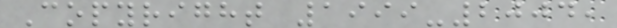Copyright 1999-2004,
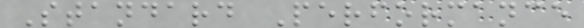Standard Performance
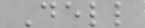Dell
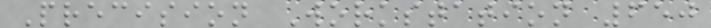Precision Workstation 650
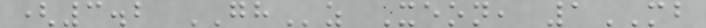(3.2 GHz Xeon, 1MB
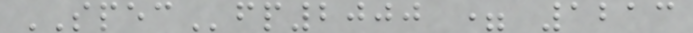SPECfp2000 = 1213
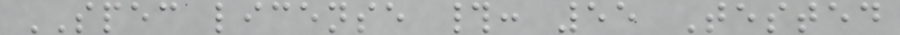SPEC license #: 55 Tested
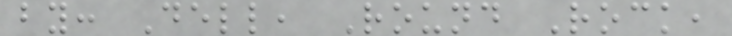by: Dell, Round Rock,
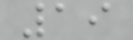19
